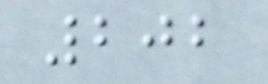202
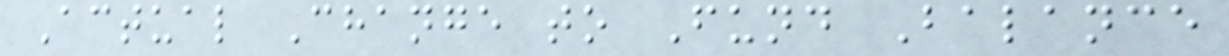Actual Change to Fund Balance
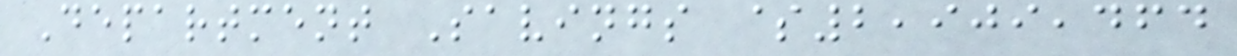Department Savings $2,909,464
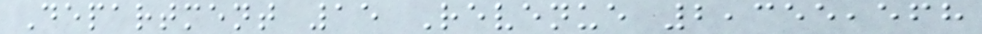Department 15 Revenue 2,355,568
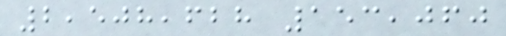2,508,628 153,060
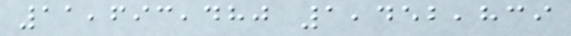11,693,480 1,452,839
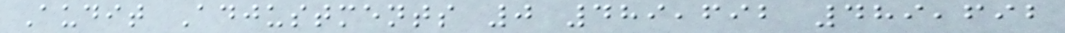Audit Adjustments 0 489,692 489,692
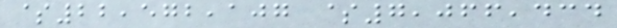$22,572,107 $7,066,434
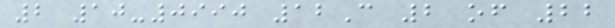2 10-0990 12C 2 of 22
